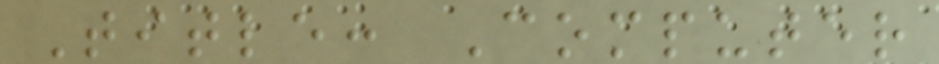Title: Computer
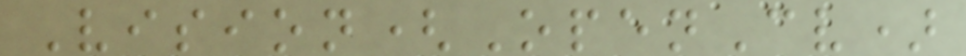Vision(OpenCv)
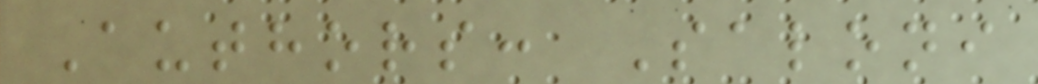Authors: Saloni
